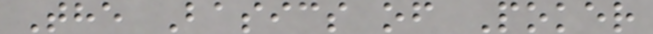The Basics of Poker
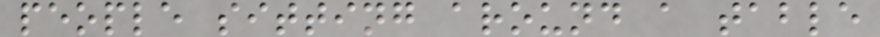people sitting around a table
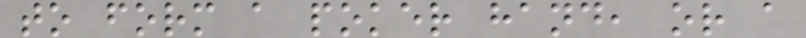to form a poker hand, or a
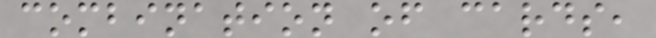combination of cards,
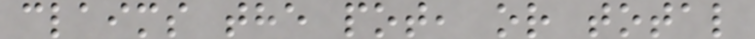claims the pot, or total
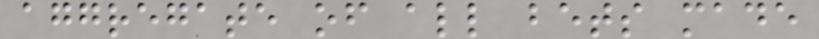aggregate of all bets made
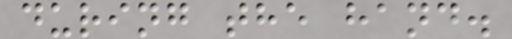during the hand.
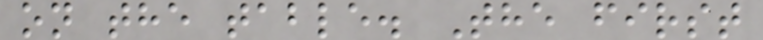on the table. The first
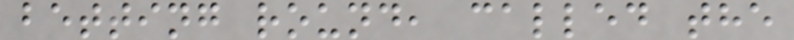betting round, called the
